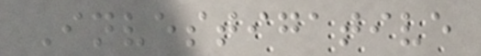Investigative
